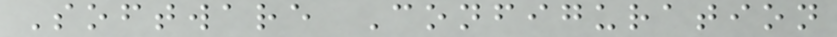Software Configuration
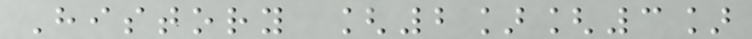History [2][3]
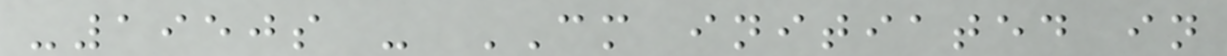-1950s - CM initiated in
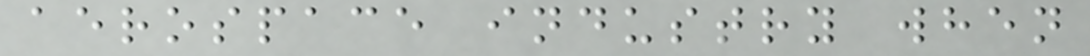aerospace industry when
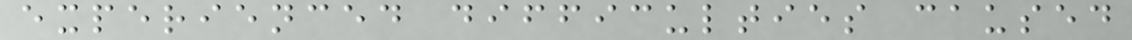experienced difficulties caused
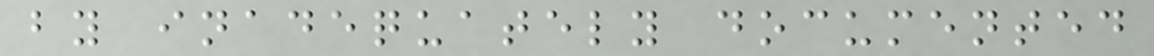by inadequately documented
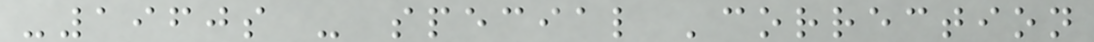-1960s - special 'correction
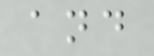and
